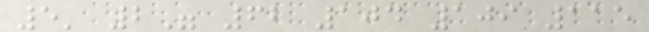5' 2" 62 104 109 115
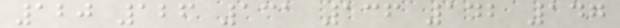120 126 131 136 142 147
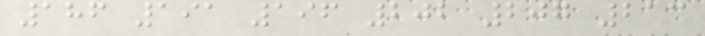186 191 196 202 207 213
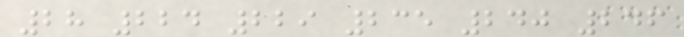28 224 229 235 240 246
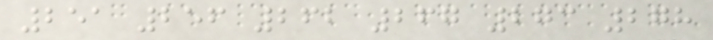251 256 262 267 273 278
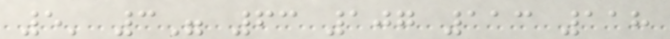5' 3" 63 107 113 118
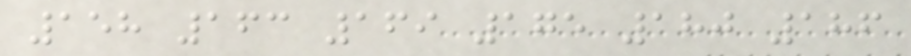158 163 169 175 180 186
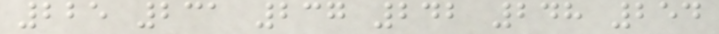225 231 237 242 248 254
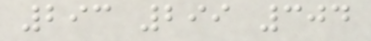293 299 304
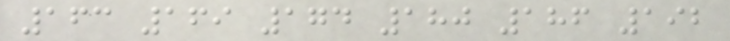163 169 174 180 186 192
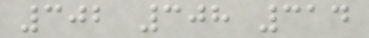302 308 314
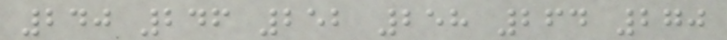240 246 252 258 264 270
